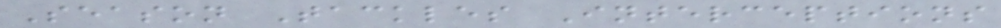Season Tackles Interceptions
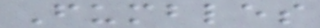Fumbles
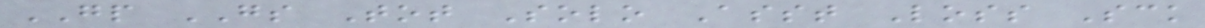GP GS Tot Solo Asst Loss Sck
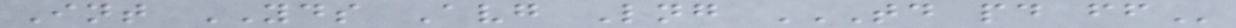Int YDS Avg Lng TD PD FF
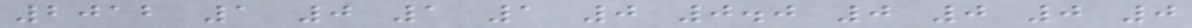2012 1 0 1 1 0 0.0 0 0 0 0
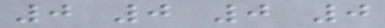0 0 0 0
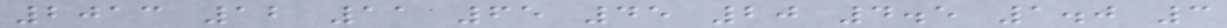2013 12 11 65 45 20 4.5 1.0 3
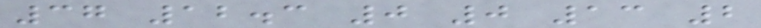37 12.3 0 0 13 2
